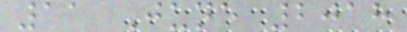11 June 2018
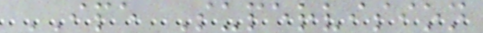IPE Supervision
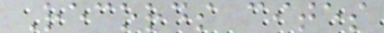Records cites
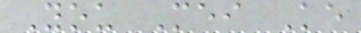You Mei Ke
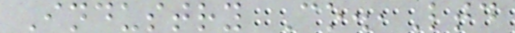Industry Co.,Ltd
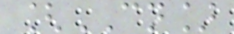[CN]
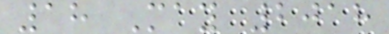18 May 2018
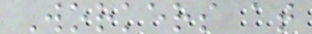Workers at
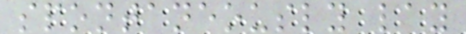spontaneously lay
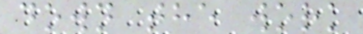down the work
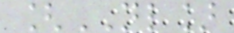[NL]
